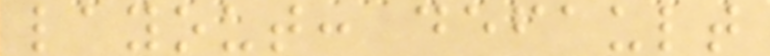layout: default
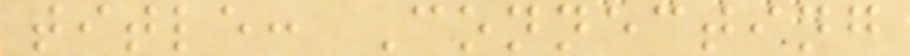title: Connecting
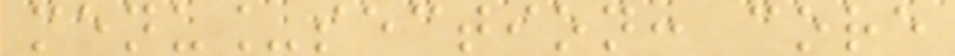menu_section: core
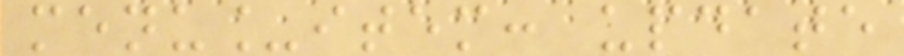menu_item: update
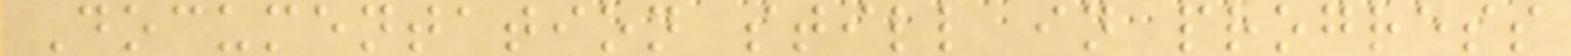Documentation still in progress
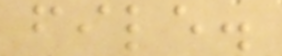file.
